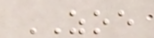ZOE
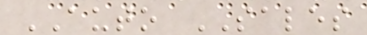AUTO SALES
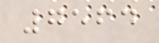7564
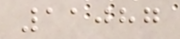11087
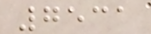7531
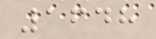1648
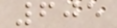605
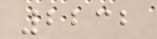2232
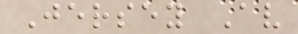Jersey Av
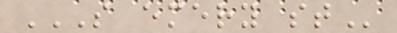S EMERY ST
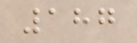187
